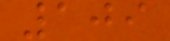109
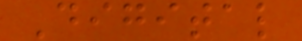Digital
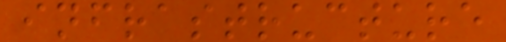infrastructure
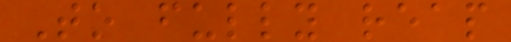To fully reap
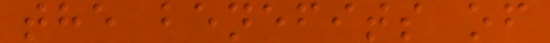the benefits of
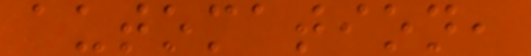automation,
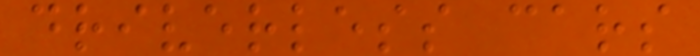driverless cars
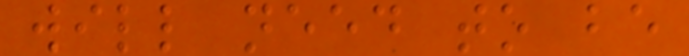will need to be
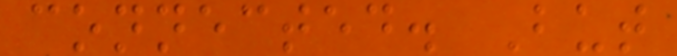connected. But
